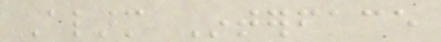Alarm Interface
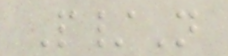P/N
